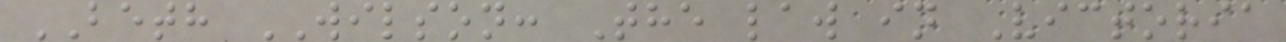BETH WILSON: The law in Victoria
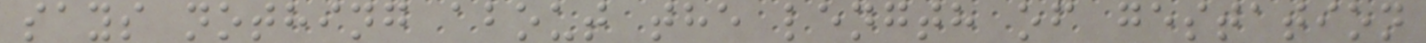says nothing about the length of gestation
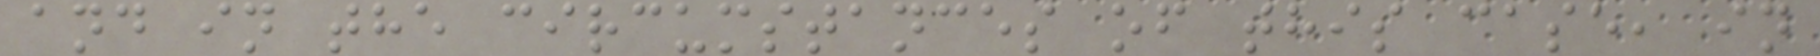and in the circumstances of this case, in
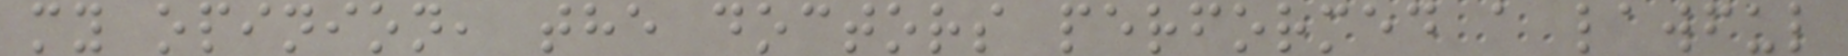my opinion, the doctors performed a lawful
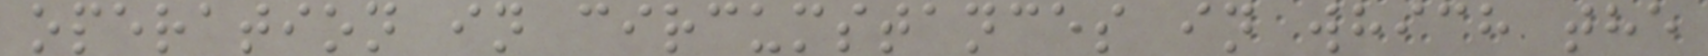operation in circumstances in which the
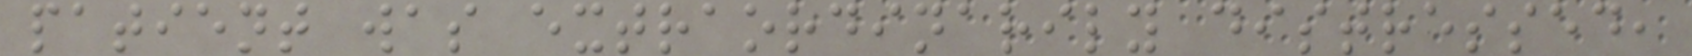patient was extraordinarily distressed,
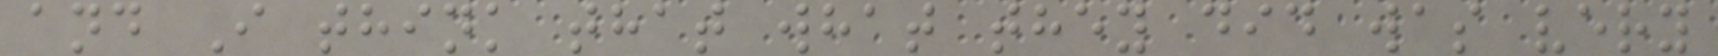and I think that what they did was very
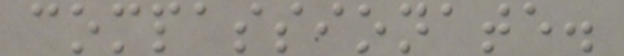compassionate.
